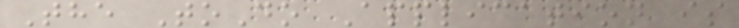The ToDo Application is
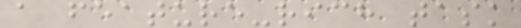a feature-rich task
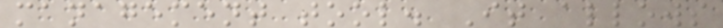management tool. It allows
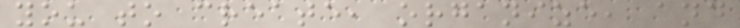you to create, organize, and
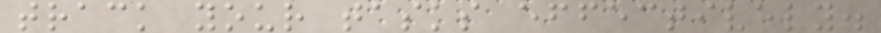track your tasks effectively.
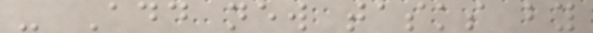- Add new tasks by
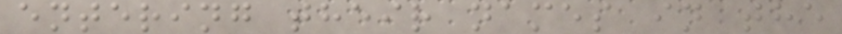entering their names in the
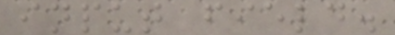input field.
